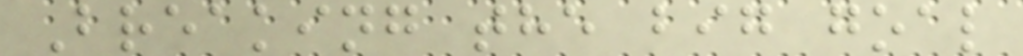Breaking the big goal
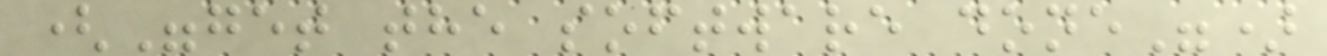("get the software done")
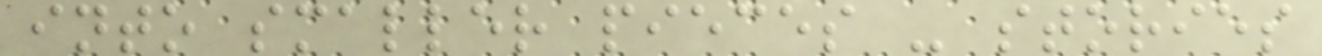into smaller pieces - stories
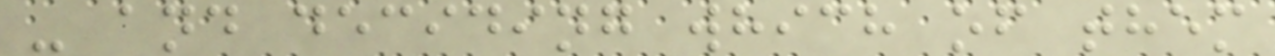- and deciding which of them
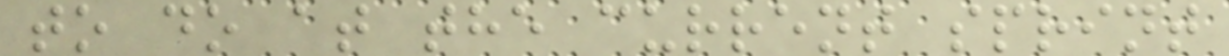to do at the current sprint
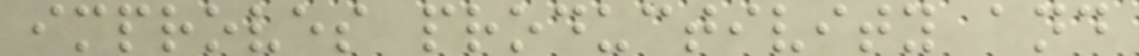improves productivity and
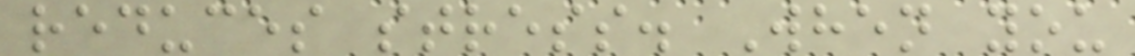reduces stress. When you
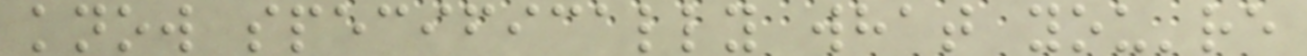know specifically what you're
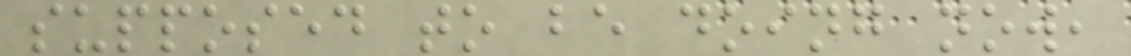supposed to be doing now,
